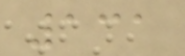131
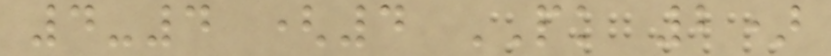4-4 (4 PK 2)
